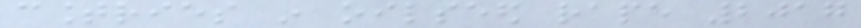countries in oilseed rape 2017
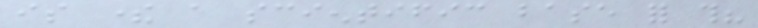is there a scientific base for this?
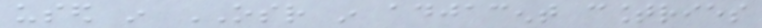used in OSR in adjacent countries
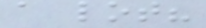a lot?
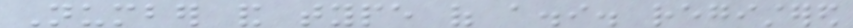Number and type of a.i. registered
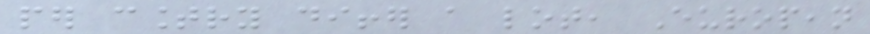per country differ a lot, European
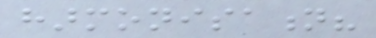harmonisation?
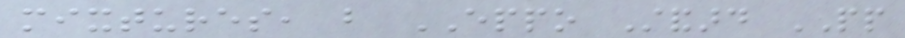mixtures, but EPPO Standard PP
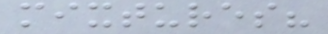mixtures?
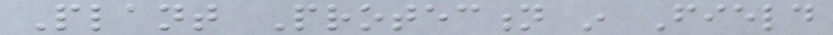Plant Protection in Field
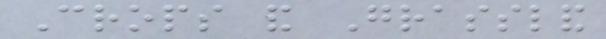Crops and Grassland
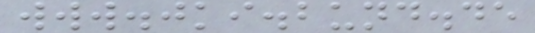www.jki.bund.de
